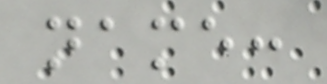name:
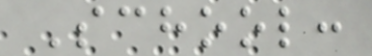School:
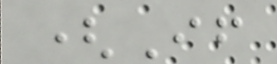(If
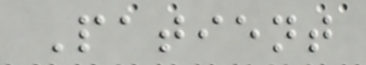Patient
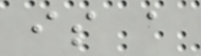is a
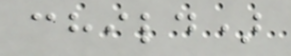child)
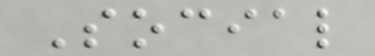Social
